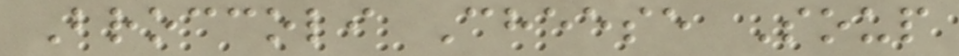Broccoli Cheese Soup
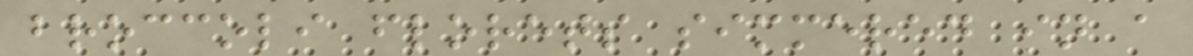broccoli florets simmered in a
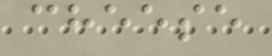cheese
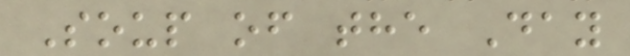Soup of the Day
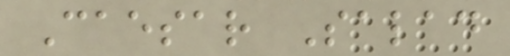Caesar Salad
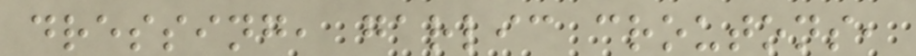dressing, garlic croutons,
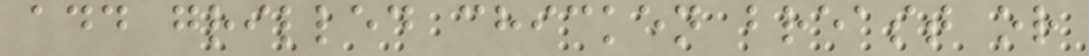add grilled chicken breast or
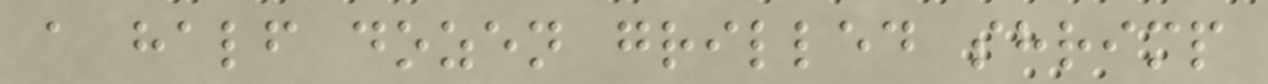a half dozen grilled shrimp
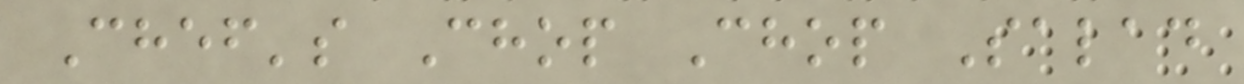Chef's Chop Chop Salad
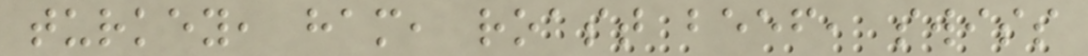turkey, ham, roast beef, swiss
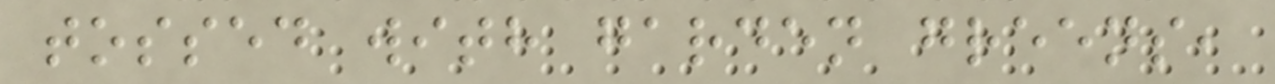tossed with garden greens,
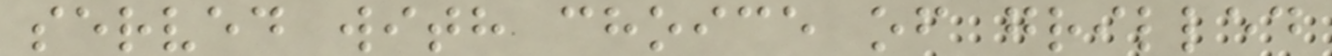served with choice of grilled
